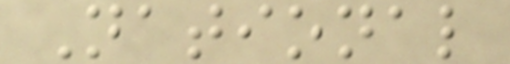National
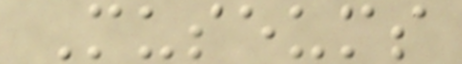Museums
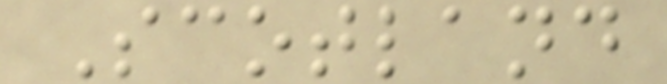Scotland
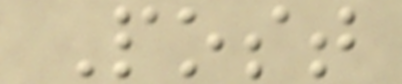Post
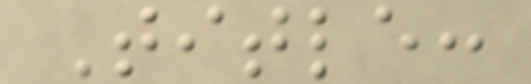Title:
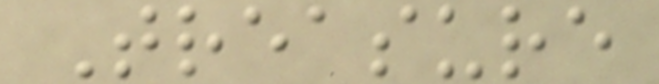Treasure
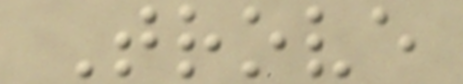Trove
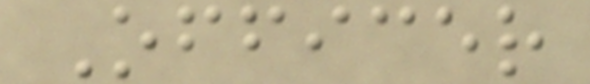Officer
